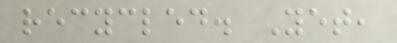recycled. Yet,
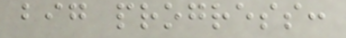big progress:
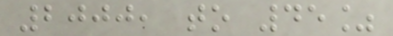2000, to 45%
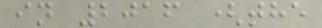in 2016 (the
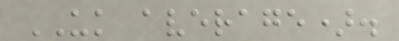UK average).
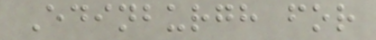Edinburgh for
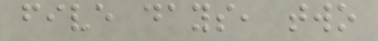five days, two
